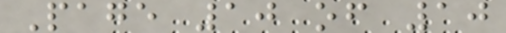Page 10 of 10
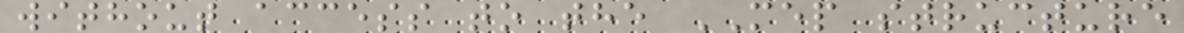without access to the MEP structure
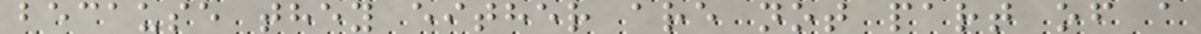because they either are not part of a
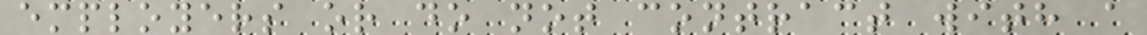employers or do not contract with a
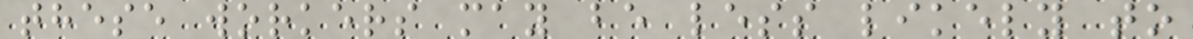these workers may be less likely to
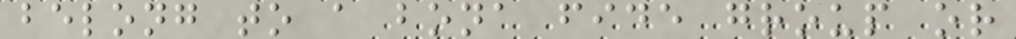belong to a bona fide group or
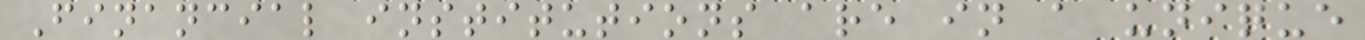Financial institutions are in a unique
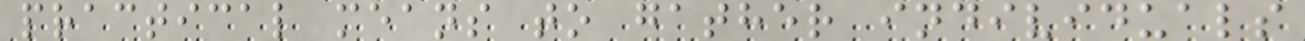practical means to gather individuals
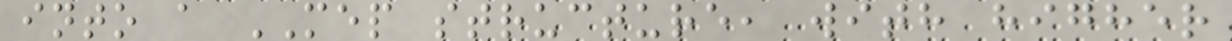into a MEP structure, with higher
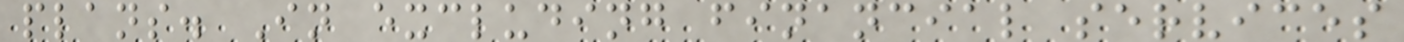plans. In excluding financial services
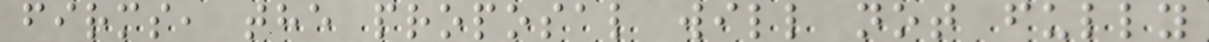firms, the proposal will not fully
